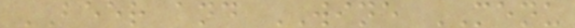BEER and WINE MENU
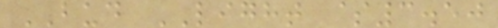BUD LIGHT $3.50
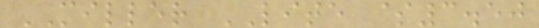MILLER LITE $3.50
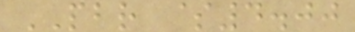PBR $4.00
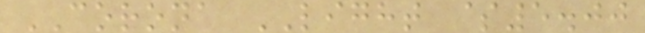CORONA LIGHT $5.00
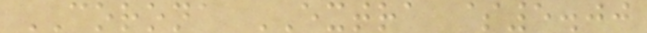CORONA EXTRA $5.00
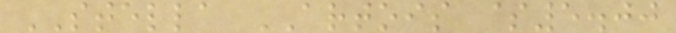STELLA ARTOIS $5.00
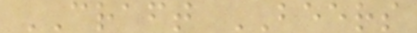CRAFT BEERS
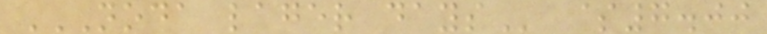NODA LAGER DAYS $7.00
